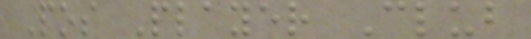Pos Player Club
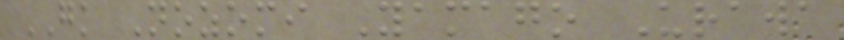GK Nozomi Yamago Urawa
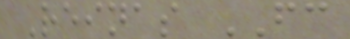Reinas FC
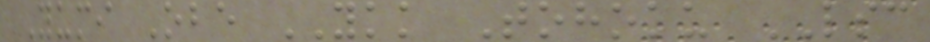Yumi Obe YKK Tohoku LSC
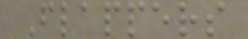Flappers
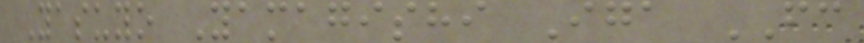Yasuyo Yamagishi Iga FC
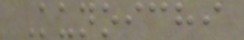Kunoichi
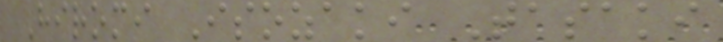Hiromi Isozaki Tasaki
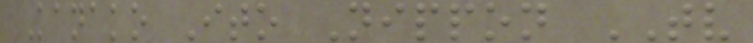Kanako Ito Nippon TV
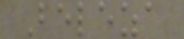Beleza
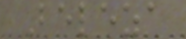Beleza
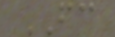FC
